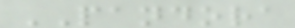PANDORA
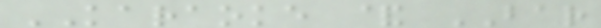KARAOKE & BAR
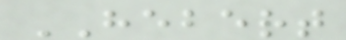HEBERT
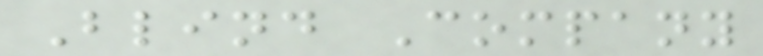Blind Company
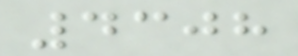4308
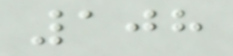108
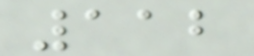112
